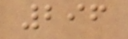296
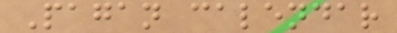Pagan calendar
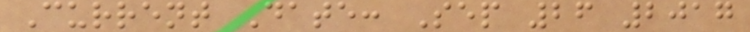Current Date: Sep 26 2017
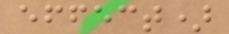effect)
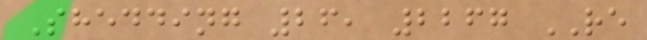Shedding 26, 2267 RE
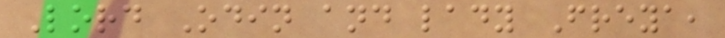Lord Odin and lady Freya,
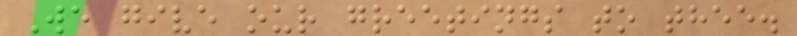We give our greetings to thee.
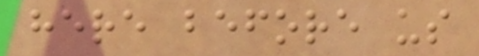here before us
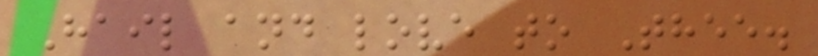Hail and love to Thee.
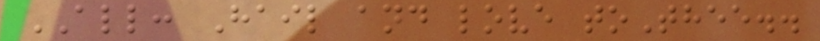ALL: Hail and love toThee..
